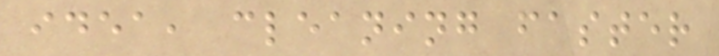idea, cleaning faster
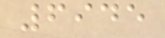6945
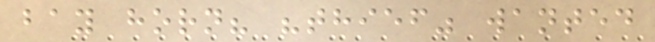bay horn? "thief" wanted
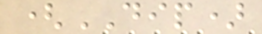(DIP)
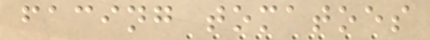facing tomatoes
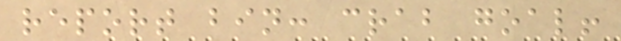report bin: crab goal!
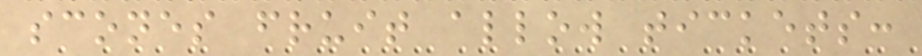scones fruit allow tickets:
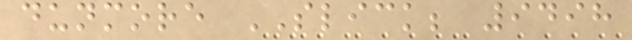dunmore SLICK; 9498
